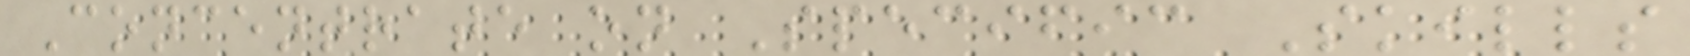Concentrate on Specific Skills
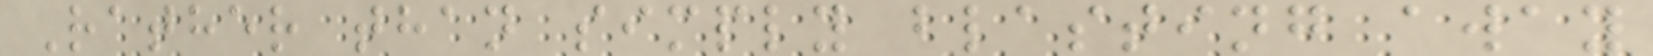Rather than simply blasting away
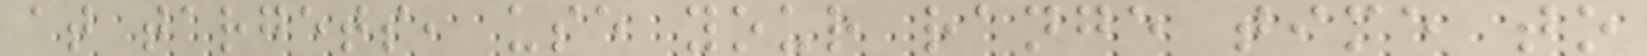at targets, use your range time to
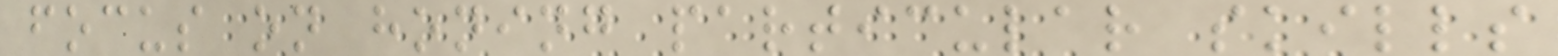focus on honing particular skills
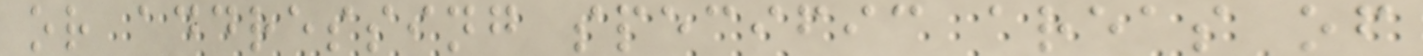or addressing specific areas of
